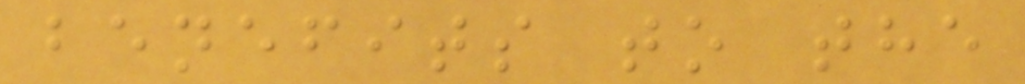benefits to the
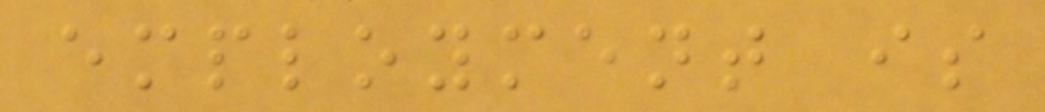employment is
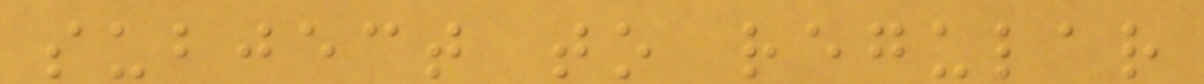subject to regular
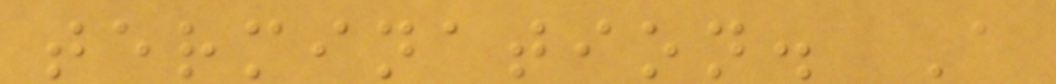termination. A
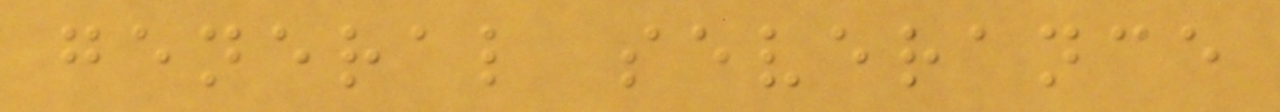general severance
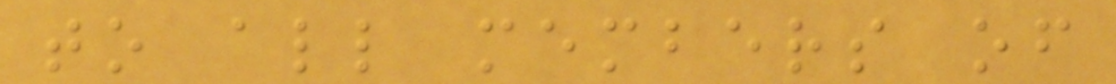to all members of
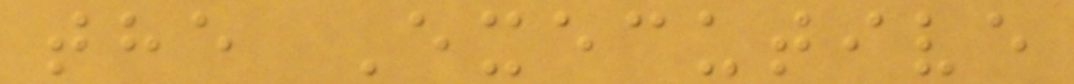the Executive
